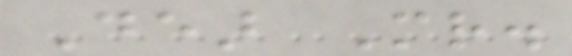Dear Mr.
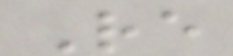Re
